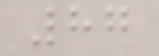87
